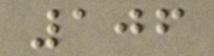106
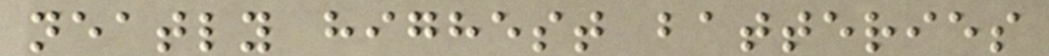neatly highest batteries
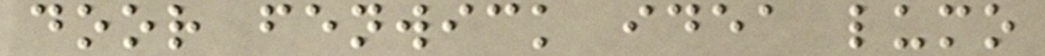door fenwick idea lumo
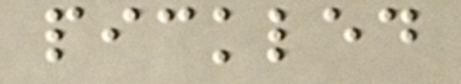pickled
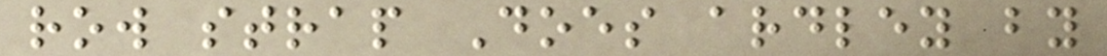row strap Does ardley by
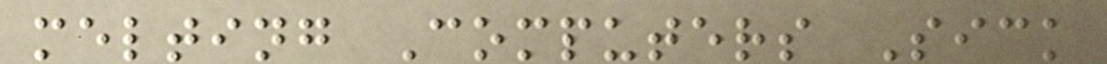melting Computers Sick
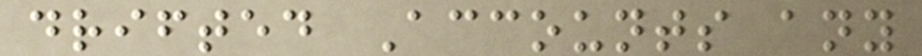drifted Accounts any
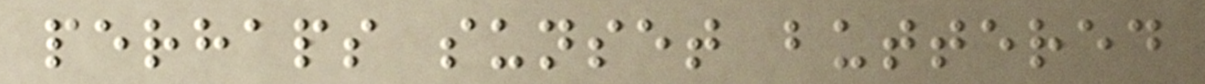perhaps sunset buttered
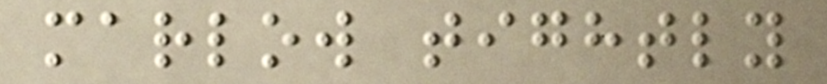marlow tightly
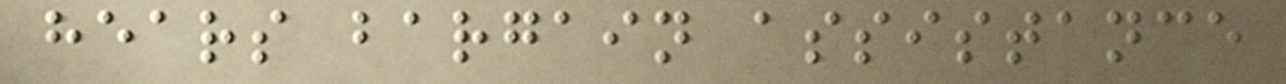hears bargain assistance
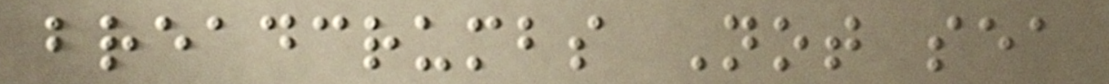breadcrumbs Not sea
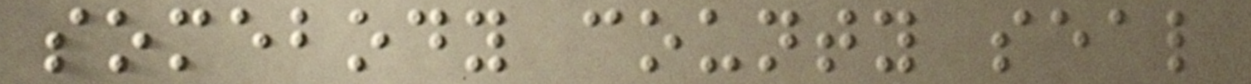somebody county seal
